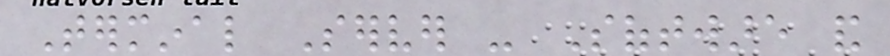Terminal Server - Software and
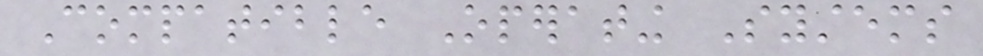Compatible Operating Systems
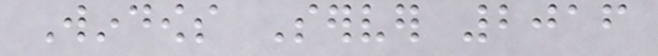Windows Server 2016
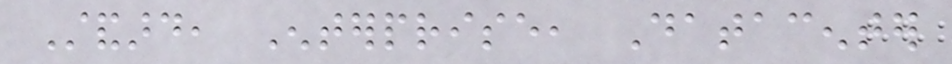Standard, Enterprise, Datacenter
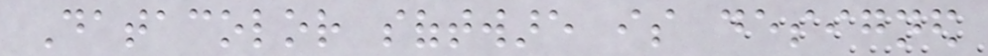Datacolor software is designed
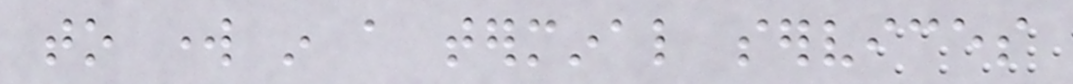to work in a terminal services
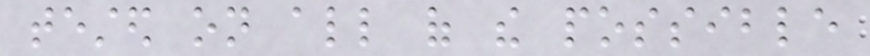tested on all of the possible
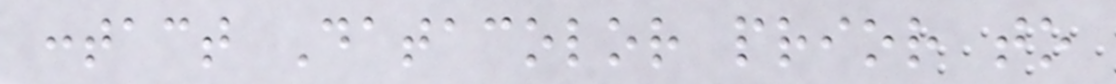contact Datacolor prior to
